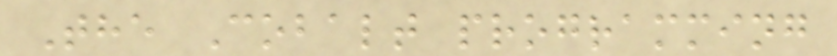The Cobalt programming
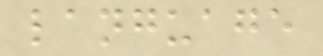language
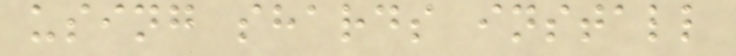using shards install
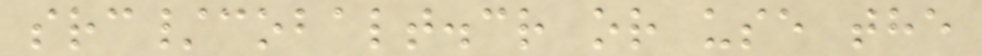src/cobalt.cr or use the
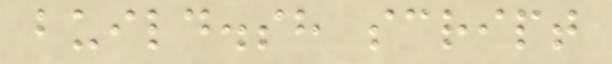build.sh script
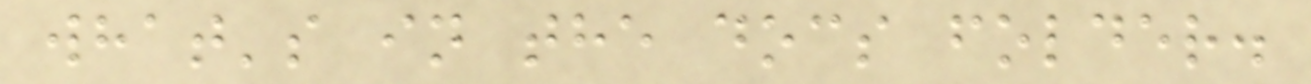what's in the docs folder.
